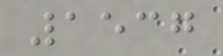1537
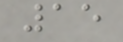15
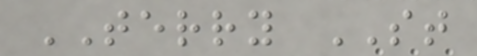TERRY ST
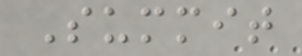Summit
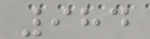984
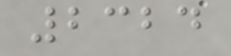2324
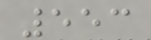553
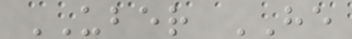UBER HE
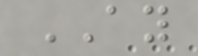AY
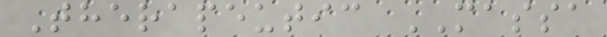Therapeutic MASSA
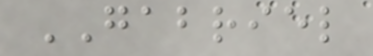GABRIEL
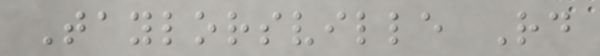Taylorsville Rd
